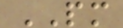PM
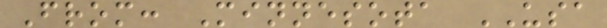From: Minnesota USA
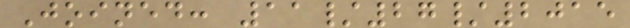Joined: 11/27/2015
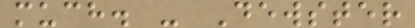much. - Dewster
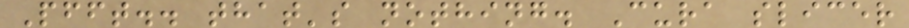Pfft.. that's nothing. Cura slicer
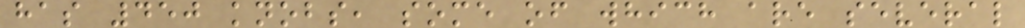has 450 knobs, some of which are several
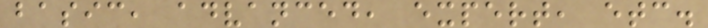basic, advanced, expert, etc.
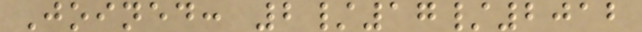Joined: 2/17/2012
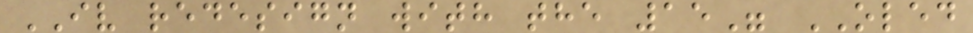IV redesign with the 15" OLED
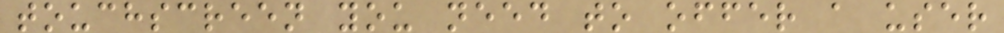touchscreen you need to offer a user
